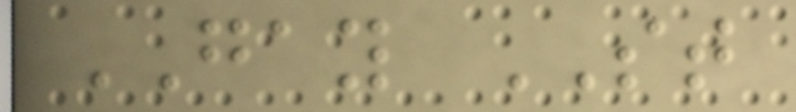GAY ST
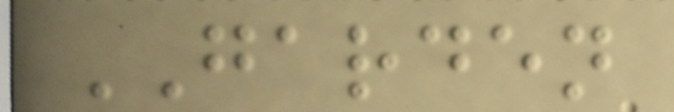GARDEN
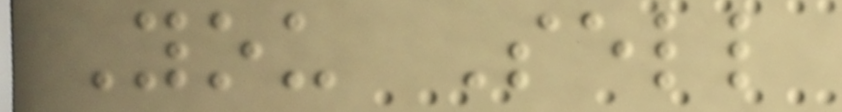You Sell
